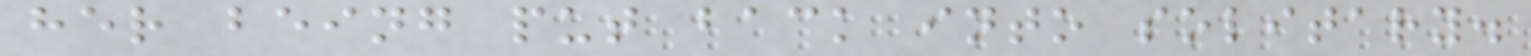her being put back into solitary.
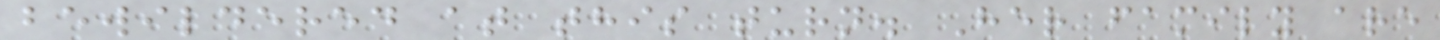bewildered at this turn. Her family are
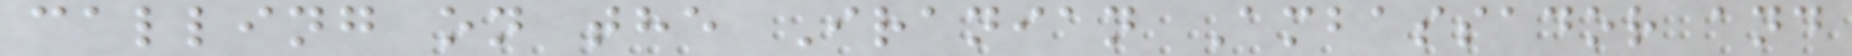calling on the Iranian Ambassador and
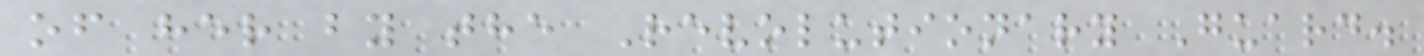of her by the Revolutionary Guard.
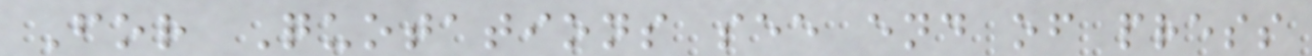For Quotations see end of press
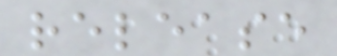release
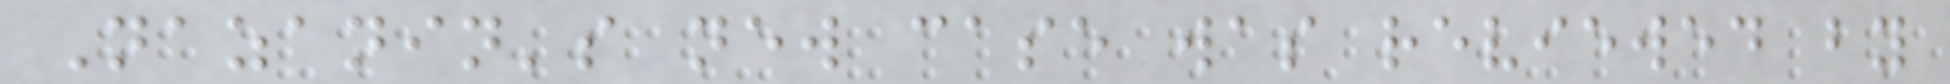Nazanin's new case was reviewed by
